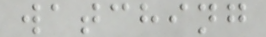watching
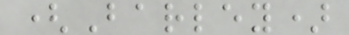(Barley)
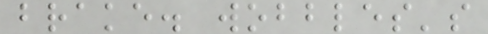brake. wobbles's
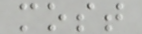most
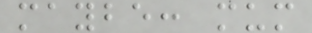maybe: mum
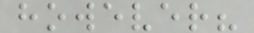however?
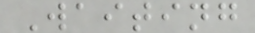Waiting
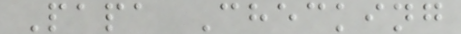Papa Checking
